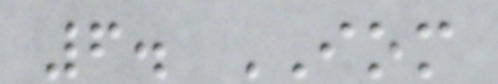6. IOM
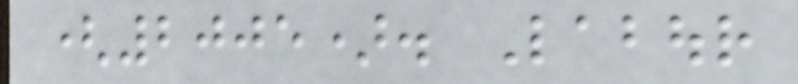(2005). Labour
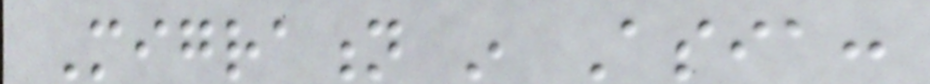Migration in Asia:
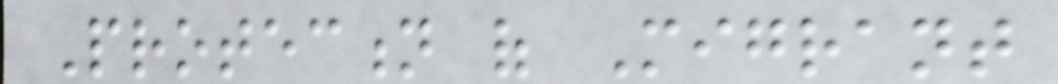Protection of Migrant
